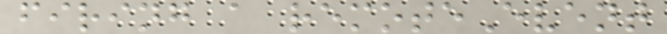firing a remoteEvent
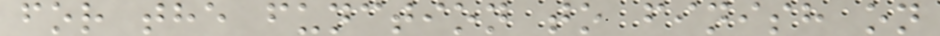for the function to finish on
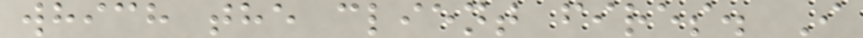which the client fires. I
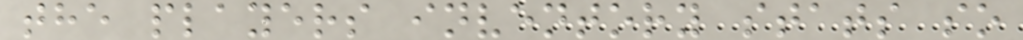the players inventory stats so
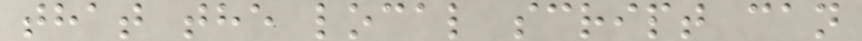that the local script can
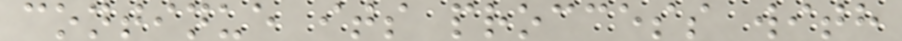continue its proccess with
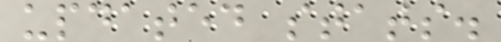updated stats.
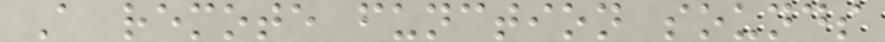A remote function sounds
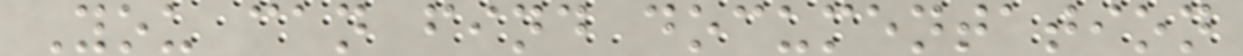You can find documentation
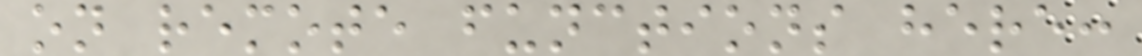on remote functions here:
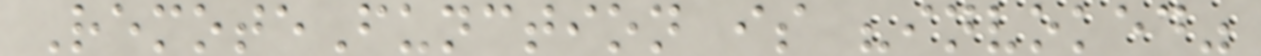RemoteFunction is "invoked"
